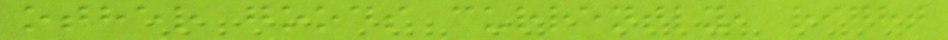other goods currently, right
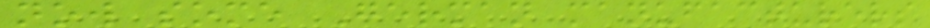now some German manufacturers
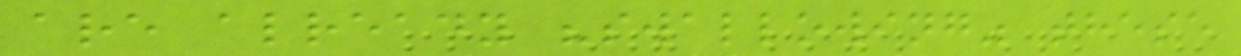are already "swallowing" these
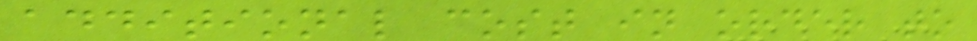additional cost in order to
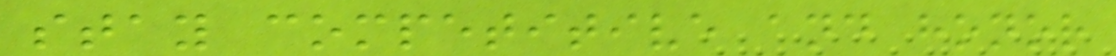stay competitive and honor
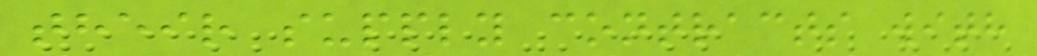their supply contracts with
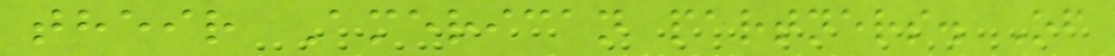their American partners. Of
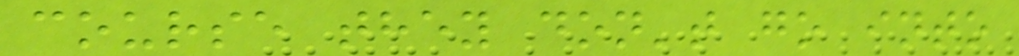course they don't go into
